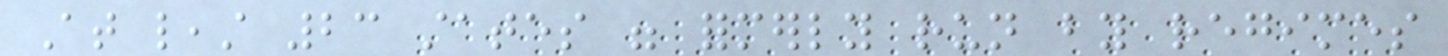At least 23 states were formerly run by regimes
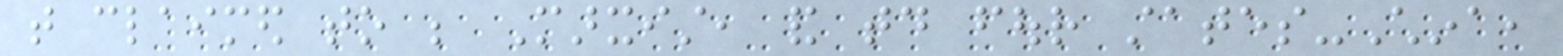that claimed to be Marxist, and today four states-China,
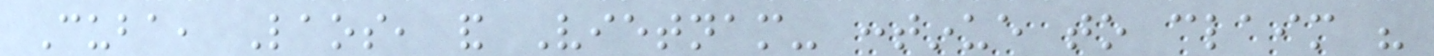Cuba, Laos, and Vietnam- continue to claim his
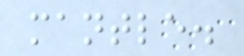mantle.
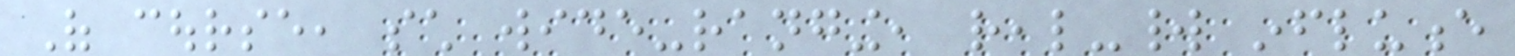Of course, such wide-ranging, real-world influence
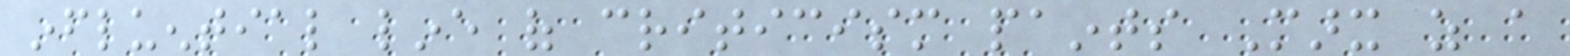influential line of criticism paints Marx as a
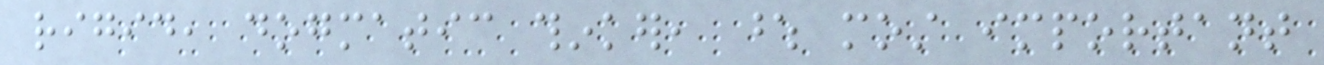rigid, dogmatic thinker, whose most important
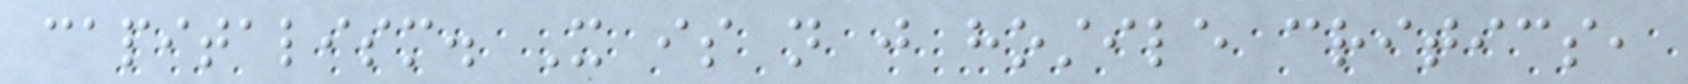capitalism. It is not just hostile critics,
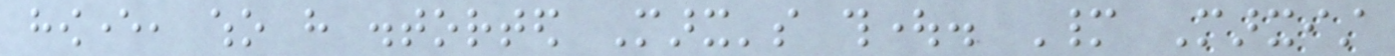however, who have distorted Marx's thought. Many Marxist
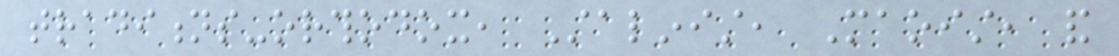traditions-orthodox, Stalinist, Maoist, and
